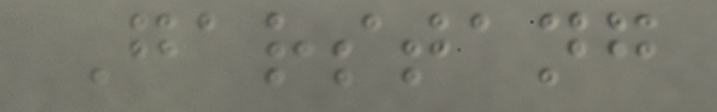Garstang
